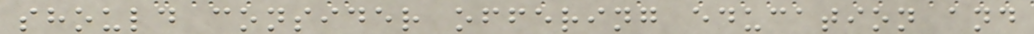should consider offering education and
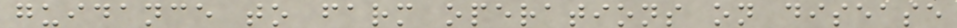guidance to farm operations on disease
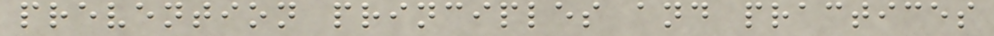prevention principles and practices
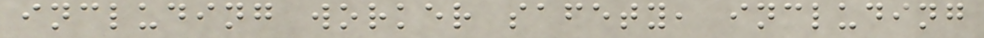including worker safety, including
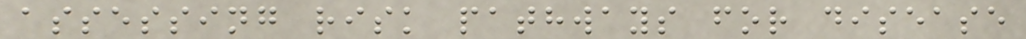assessing risk pathways for disease
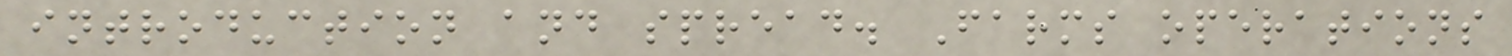introduction and spread. Farms operations
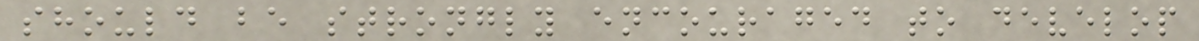should be strongly encouraged to develop
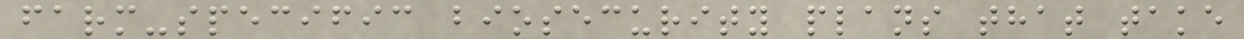farm-specific biosecurity plans that take
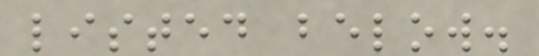listed below.
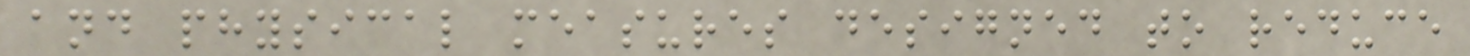and physical measures designed to reduce
